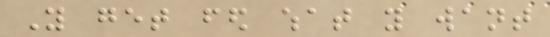You get fed what you want
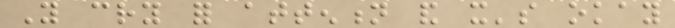You cry for attention and it's okay
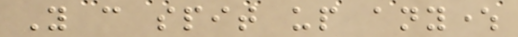You can spit up anywhere
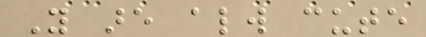You are always cute
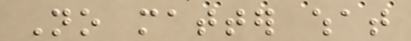No matter what
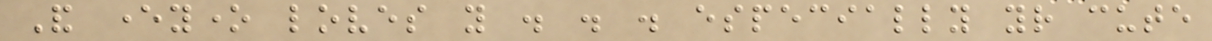And everyone loves you . . . especially your cute
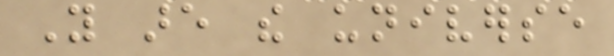You are the universe
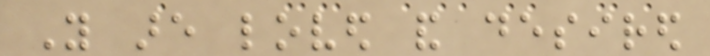You are loved and desired
